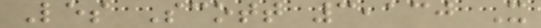Les Scott 3,130 X
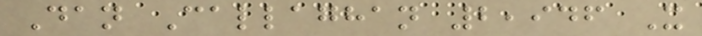Dan Callaghan 2,946 X
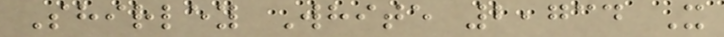Shirley White 2,734 X
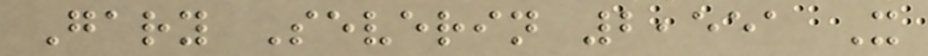Gary Severin 2,551 X
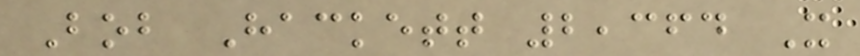Bob Hackett 2,364 X
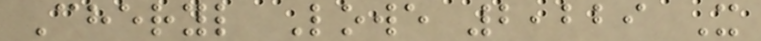Cheryl Lowe 2,229 X
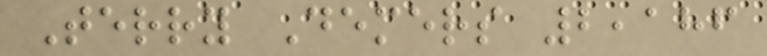Terry Demers 2,186
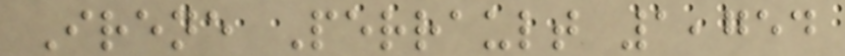Irene Perrault 1,754
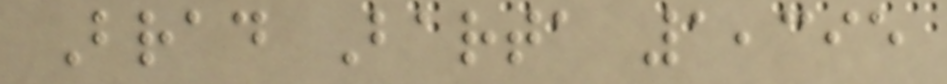Brad Barta 1,395
